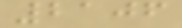2106
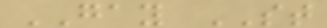GAY ST
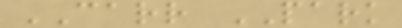CARR PARK
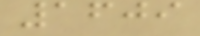1609
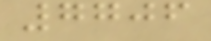7706
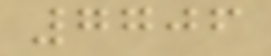7706
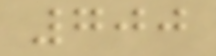700
